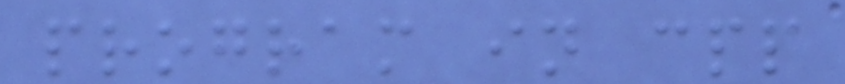program in cpp
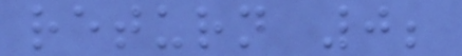return 0;
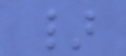}
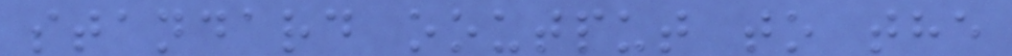standard ooutput to the
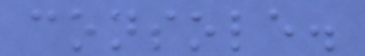console.
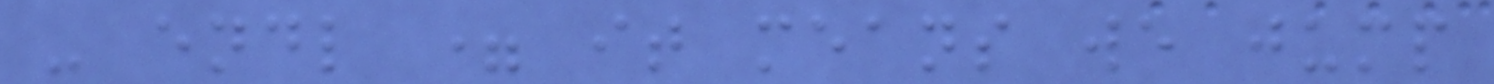- endl = it means we jump
